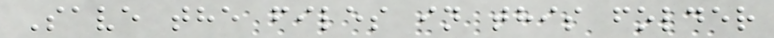Save the files in this folder
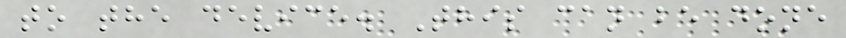to the device. This can be done
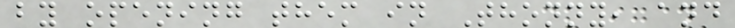by opening them in Thonny, and
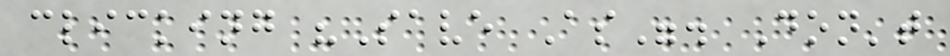clicking "Save As". Don't
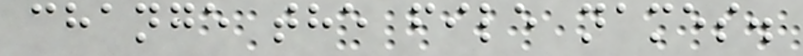change the file names.
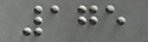175
